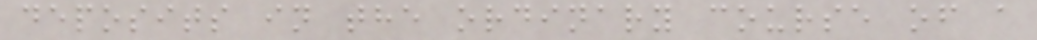deposits in the ordinary course of a
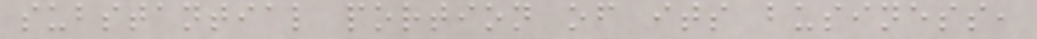substantial portion of its business,
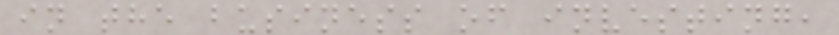in the business of investing,
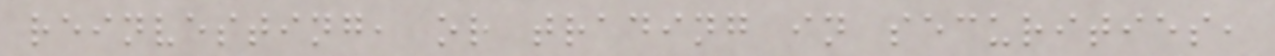reinvesting, or trading in securities,
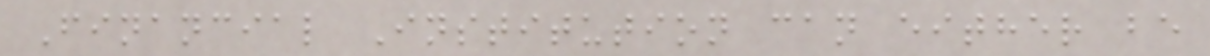Financial Institution can either be
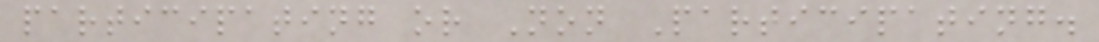participating or Non Participating.
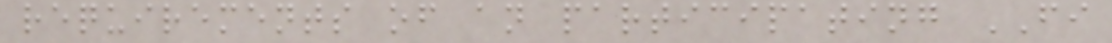requirements of an participating FI
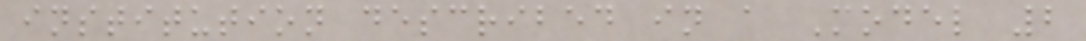institution described in a Model 2
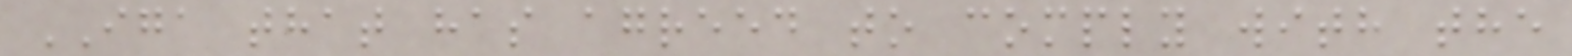IGA that has agreed to comply with the
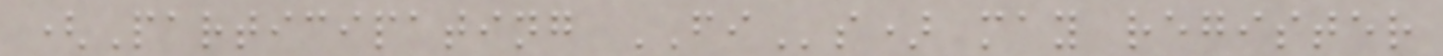(Participating FIs) may register
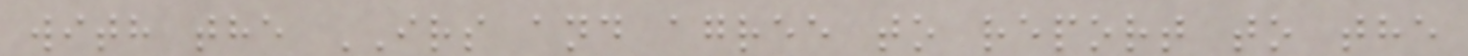with the IRS and agree to report to the
